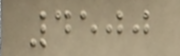4500
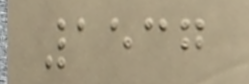1537
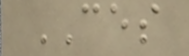CES
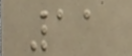11
